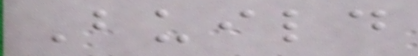Build
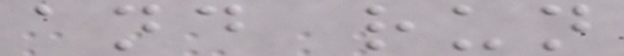and run
